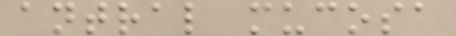antral mucosa
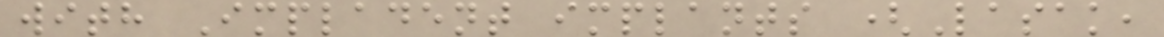with Impladent implants (Lasak,
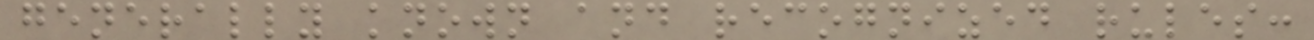generally known and recognized rules:
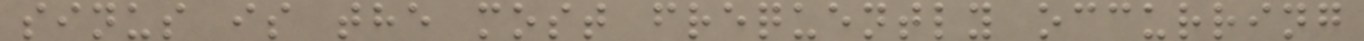sinus is the most frequently occurring
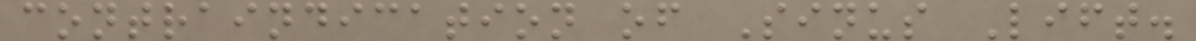contraindication of Sinus Lift.
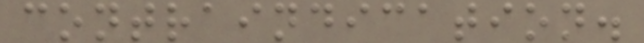contraindication.
